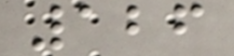126
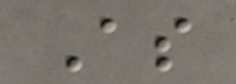As
